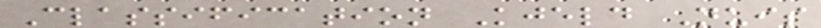Classification Kjeld Nuis
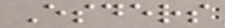Esders
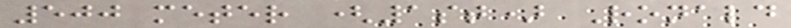500 meter (1st) Ronald
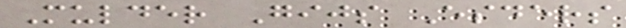Mulder Gijs Esders
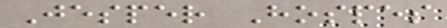Jesper Hospes
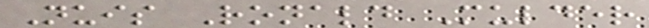Nuis Ronald Mulder
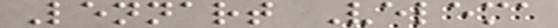Lennart Velema
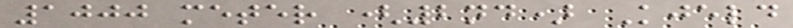1000 meter (2nd) Kjeld
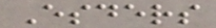Esders
